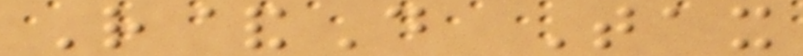R&D Tax
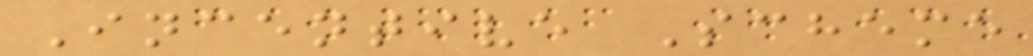Incentive Scheme
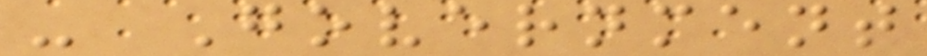- Government
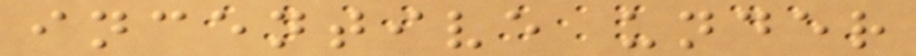incentive under
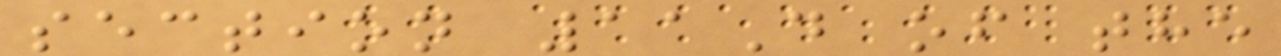section 11D of the
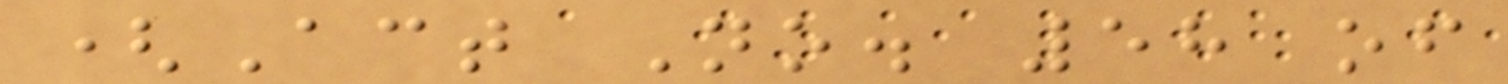(Act No. 58 of
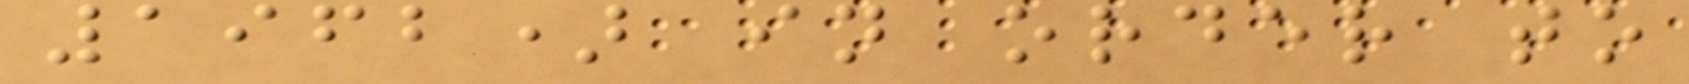1962) in order to
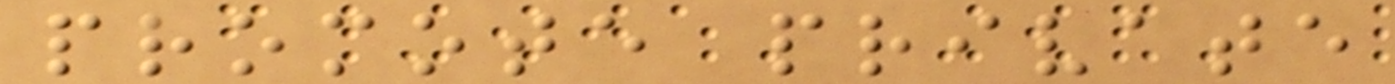promote private
